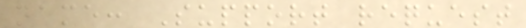name: Support request
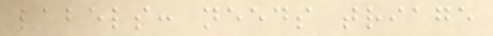labels: needs triage
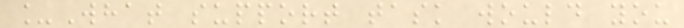_What support task would you
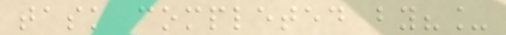task completed by?_
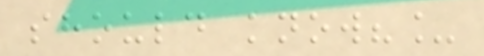should know?_
